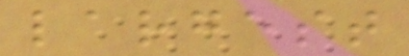largest
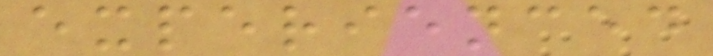experienced
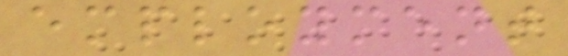employment
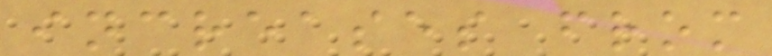increases from
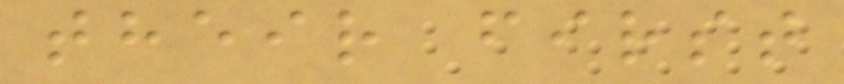their first
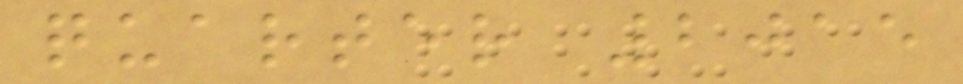quarter 2015
